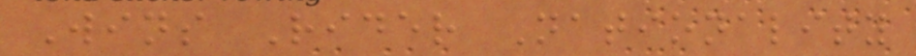Wins Rider Nationality
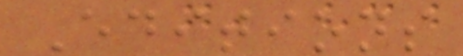Editions
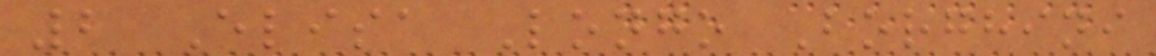2 Elisa Longo Borghini
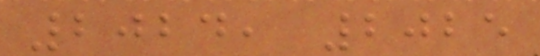2024, 2025
